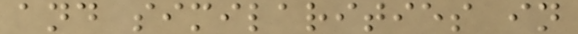and similarities in
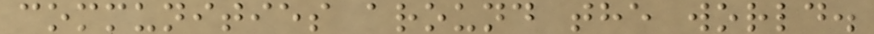communities around the world.
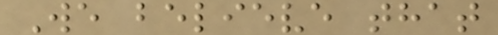We believe that
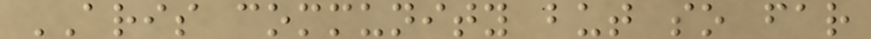ARIS community but so far
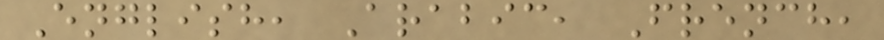English, Arabic, French,
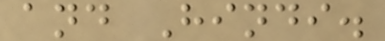and Hindi.
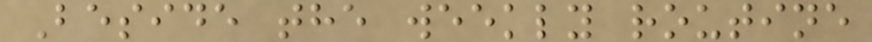Beside the weekly routine
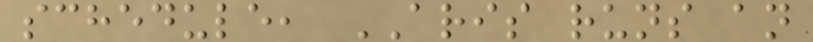schedule, ARIS runs an
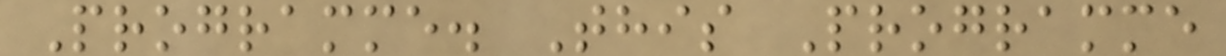Programme. This Programme
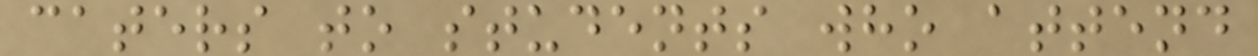caters to students who attend
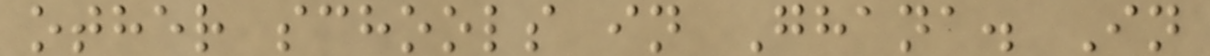other schools in Ghana. In
